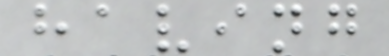having
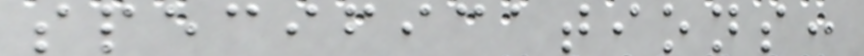specifications:
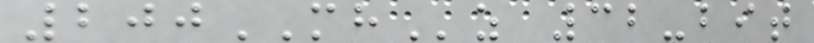200MHz 32-bit
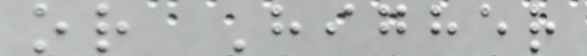or Higher
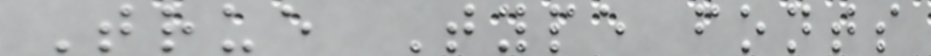True Type fonts
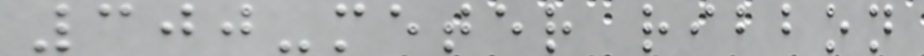300-meter ribbon
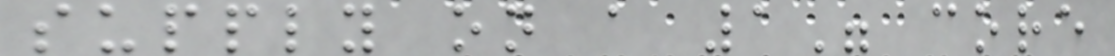supply on a 1" core
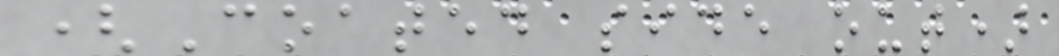(Coated side out)
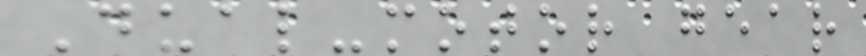Dual-motor gear
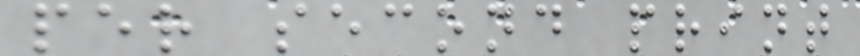per second print
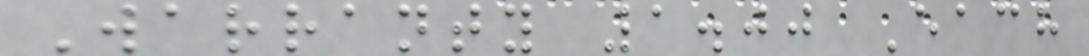Warranty 1.00 Each
